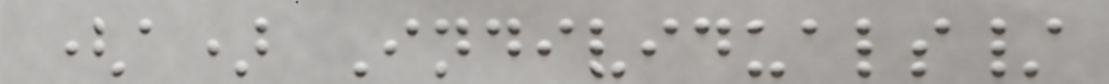(a) Individuals/
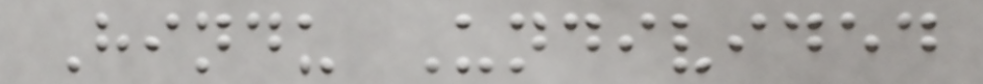Hindu Undivided
